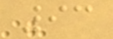93
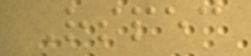Rspec
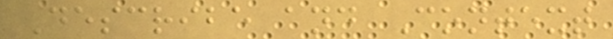Describe and Context
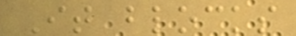It blocks
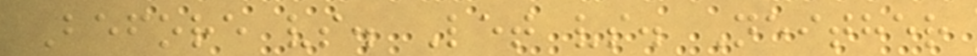Before vs. Let vs. Neither
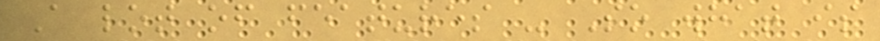A lot of features - So what is
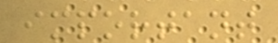important
